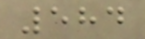584
